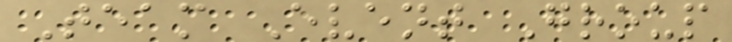Team Event Group
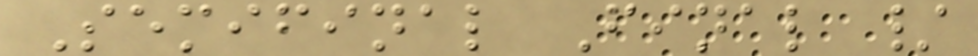Semifinal Final /
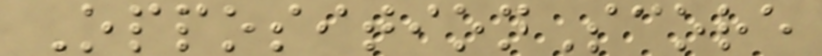OppositionScore
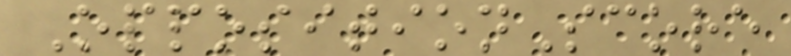OppositionScore
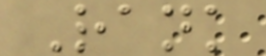Rank
